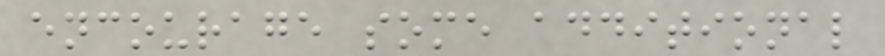encourage some additional
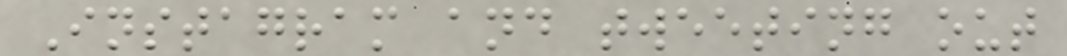Instagram and tweeting out
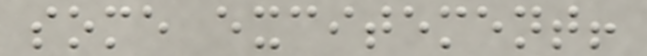some excitement!
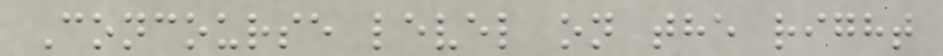Concourse level on the right
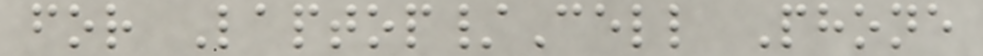for Laptop/Cell Phone
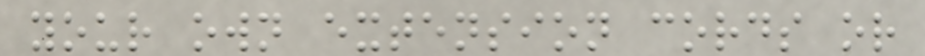your own extension cords or
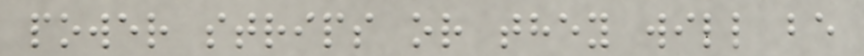power strips or they will be
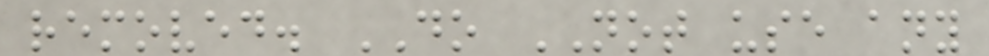removed. DO NOT use any
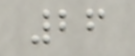26
